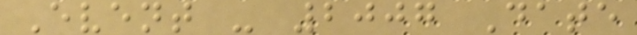Event - 2007 Date
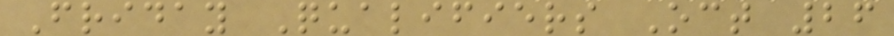Friday Qualifiers Oct 26
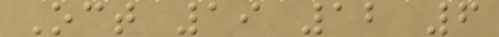Oct 19 12 6
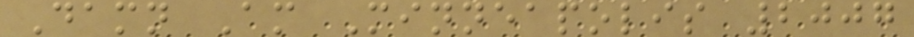Damn Am Minneapolis 2007
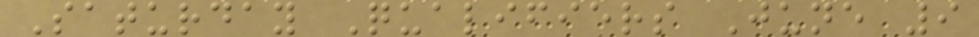Saturday Qualifiers June 9
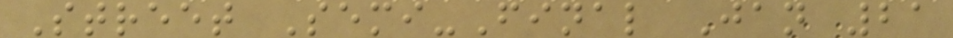Street Semi-Final Jan 21
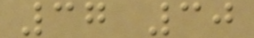37 30
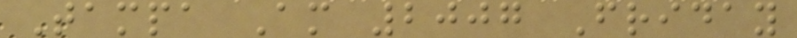Tampa Am 2007 Friday
